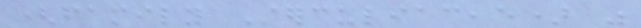(family Sterculiaceae) was
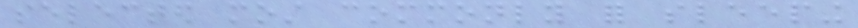selected most commonly for sleeping
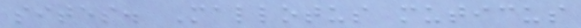sites. Mallotus muticus
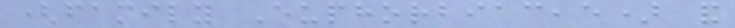(family Euphorbiaceae) and
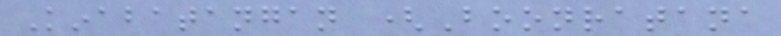Kinabatangan (Boonratana
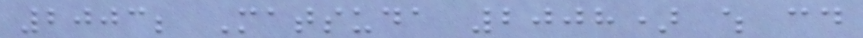2003; Matsuda 2008) which could
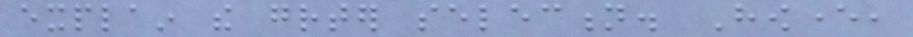explain the greater selection. However,
